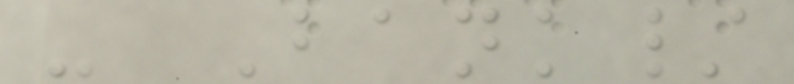- Bank/
